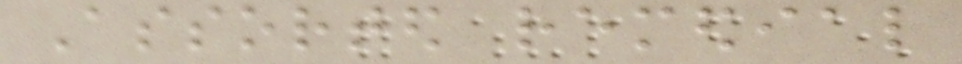Assorted remedial
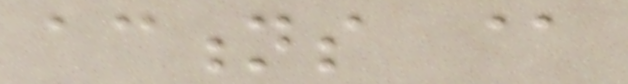actions @
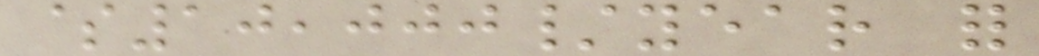$10,000/year for
